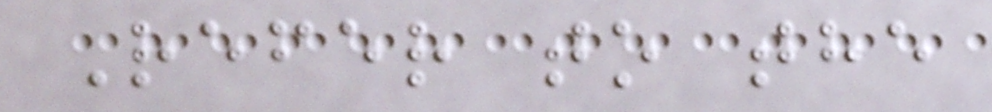Refer to the
